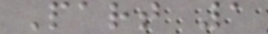Part 1
